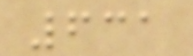631
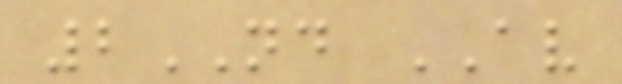2ND AV
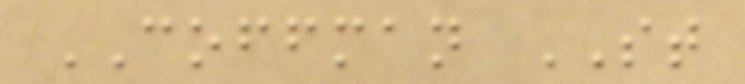COFFMAN ST
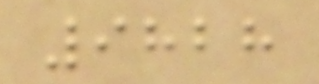9828
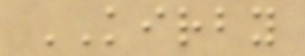KIRBY
